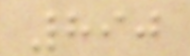890
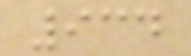934
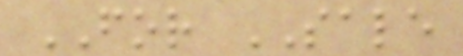FOR SALE
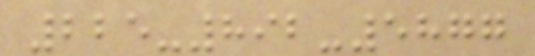225-892-5877
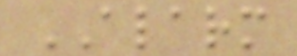ALARM
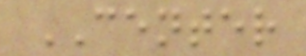CENTER
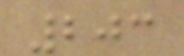203
